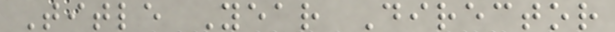Title Year Director
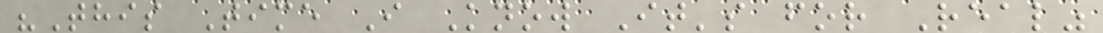"This Time I Know It's for Real"
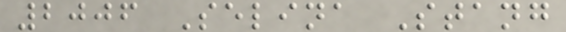2006 Selina Stang
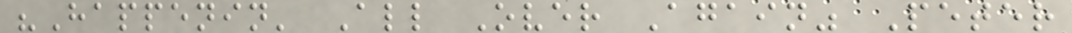"Happenin' All Over Again" Peter
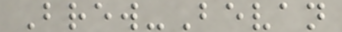Brew-Bevan
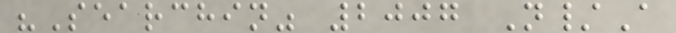"Searchin" 2007 N/A
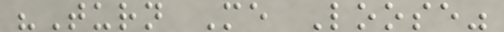"Turn Me Loose"
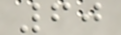60
